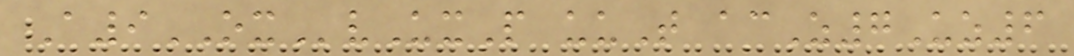A9OXvUxP uuT acZ7Uz6
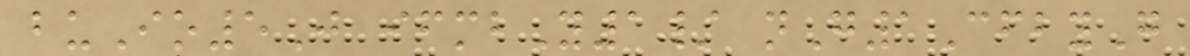buIo5J ifmbY1/ nG1CfbyG
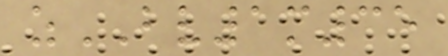zBV1m35
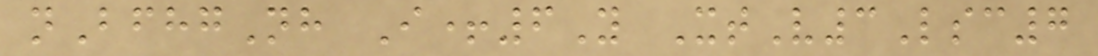nBfhgNh I+6Y XtV3Lsc7
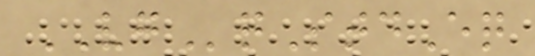VGqStdEq
